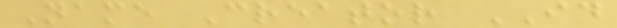Name Creator ID
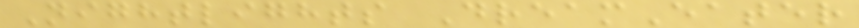Nightlights DreamEater
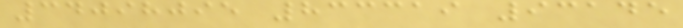34098095 833319 93145
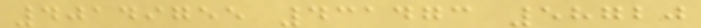40149755 431473 58720
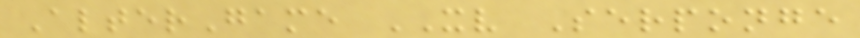AlterGame XV Serponge
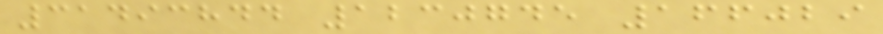31493844 1230745 166029
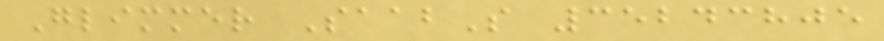Glimmer SaabS 35243805
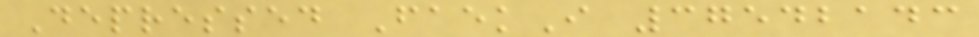Depressed FaekI 37542143
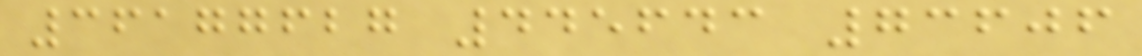36177627 445643 73606
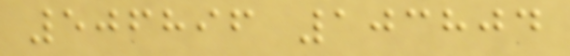506896 103804
